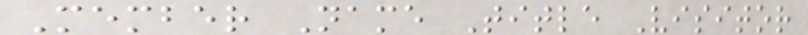Member Name Title Visitor
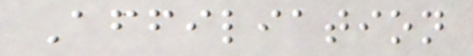Affiliation
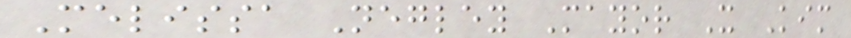Melissa Negley Mayor X Kim
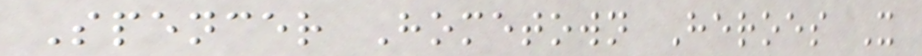Spencer Hometown Heroes X
